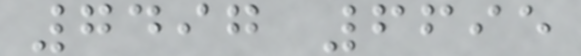7497 6695
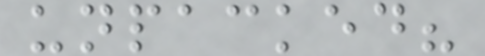unpacked?
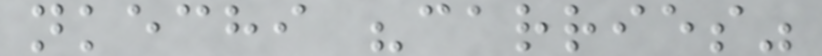nkechi "carries"
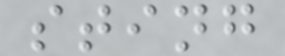sting
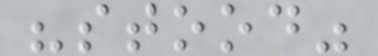"stood"
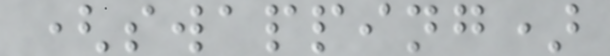(swapping)
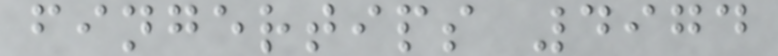fingertips 4974
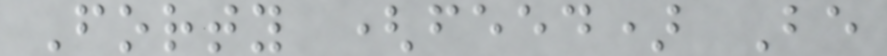Forty (feed) Be
